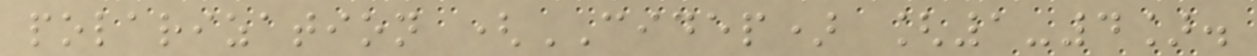polarization (CIDEP) [1-4].
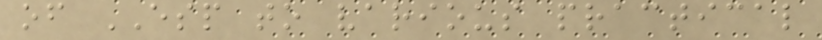of ESP to various practical
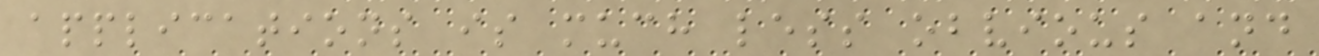applications is much less obvious and
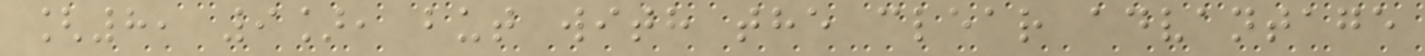[8, 9], but with the clear advantage
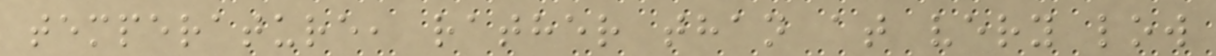temperature, rather than at very low
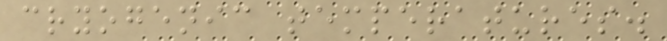cryogenic temperatures.
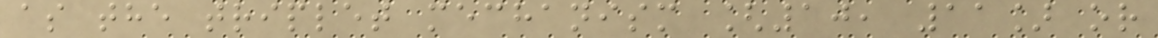as the triplet mechanism [10, 11] or
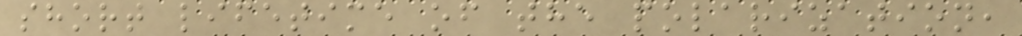short lifetime of the polarization,
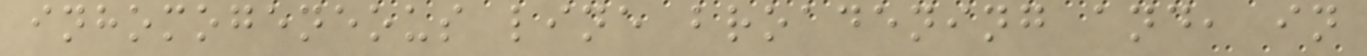inhomogeneous line broadening and, in
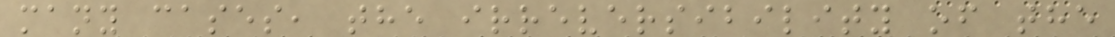many cases, the irreversibility of the
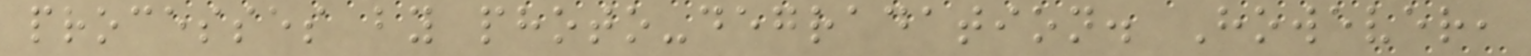processes by photo-degradation. However,
